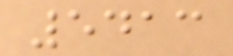5413
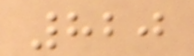820
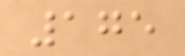175
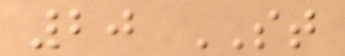20 ST
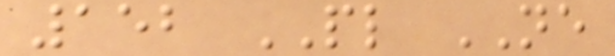152 PL NE
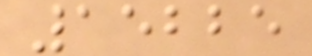15225
